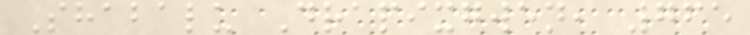Shabalu Drapixgwen, 765
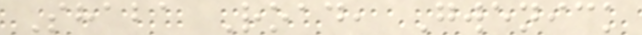Shaba Road, Gwenick
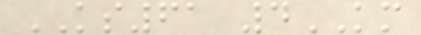KS61 4KM
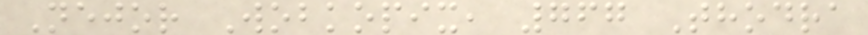Nejor Wobkopix, 767 Thodra
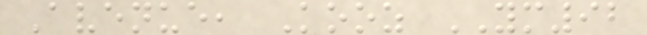Avenue, Kooz YM92
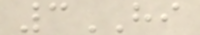3HI
